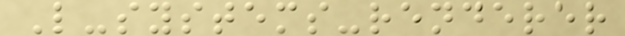L-systems-renderer
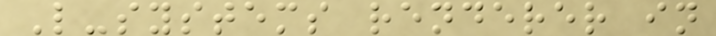L-systems renderer in
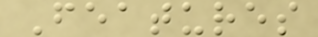Features
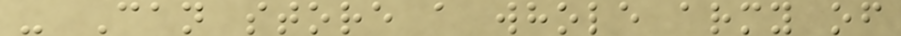- Can store a whole army of
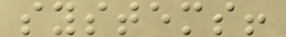systems!
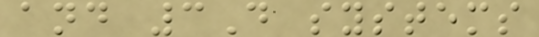and 3D systems
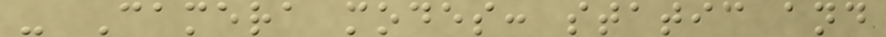- Camera modes: static and
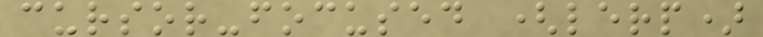cursor-focused (lerp)
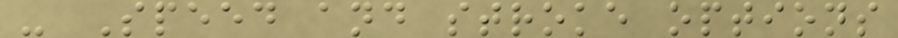- Speed and stroke options
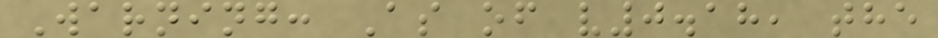Warning: As of v0.18, the
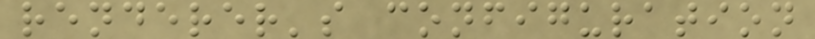renderer's configuration
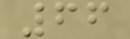66
